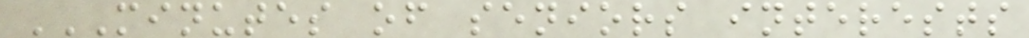MINUTES OF SENIORS INTERESTS
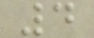4
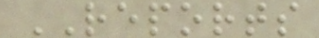REPORTS
